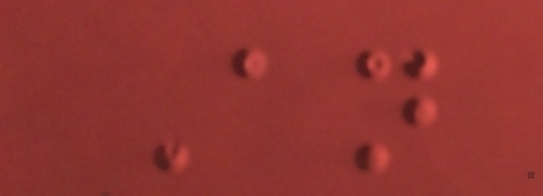An
